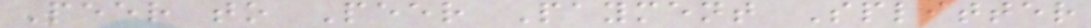Peer to Peer Payment Splitter
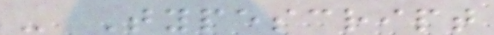- Typescript
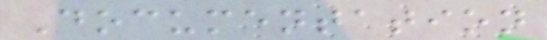Documentation
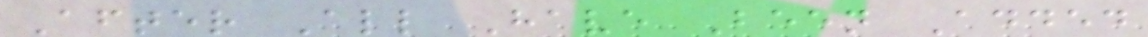After All Have Been Added
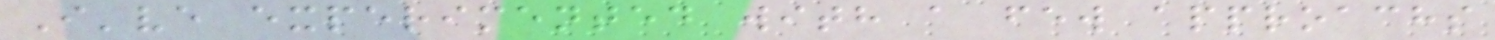I've experimented with a few approachs
